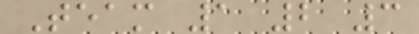Team 1 2 3
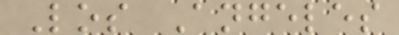Los Angeles
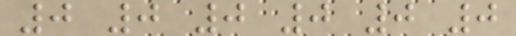0 0 0 0 0 0
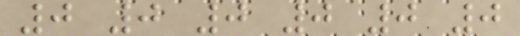0 0 0 0 0 0
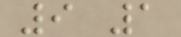9 1
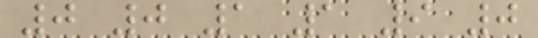0 0 1 1 9 0
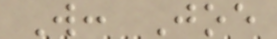W: Joe
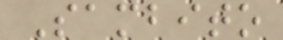Sambito
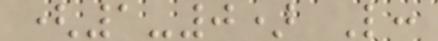(1-0) L:
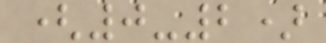(0-2)
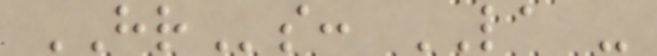HRs: LA -
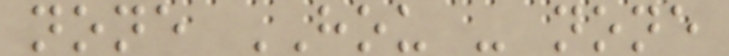none HOU - none
